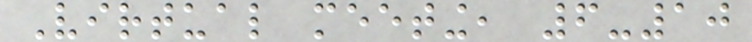Virtual meeting, 6-10
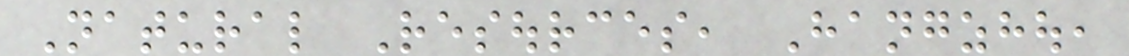Natural Resources, Hangzhou,
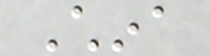China
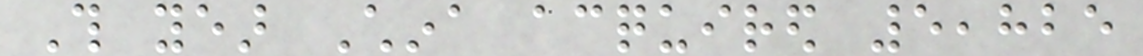This year China acquired 5,825
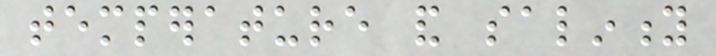temperature and salinity
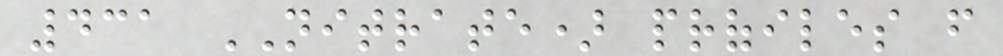431 NITRATE) profiles from
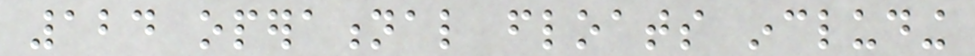124 operational floats including
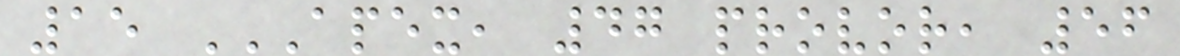15 APEX, 47 PROVOR, 56
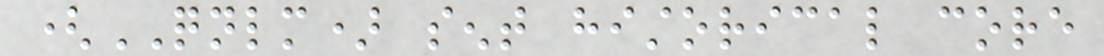(QNLM) sent historical core
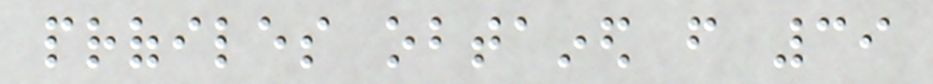profiles obtained from 39
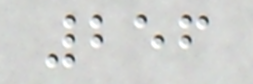256
